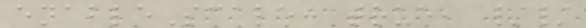enableScale: true, //
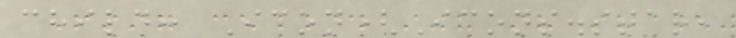child: Icon(Icons.star,
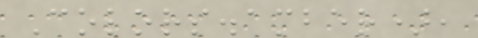Colors.amber),
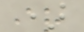)
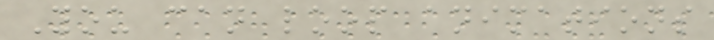You can loop animations
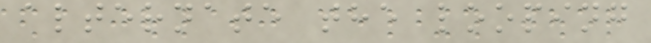alternate the looping
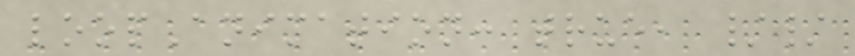loopAnimation: true, //
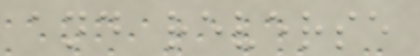and reverse
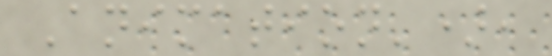Animation'),
